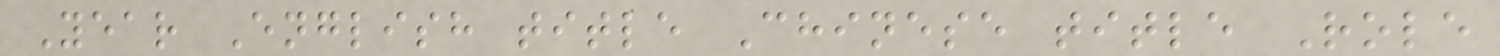Year English title Chinese title Role
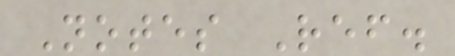Notes Ref.
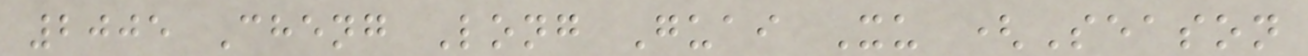2005 Cheng Long Guai Xu (Season
